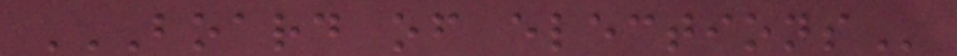BOARD OF ELECTIONS
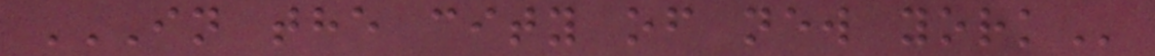IN THE CITY OF NEW YORK
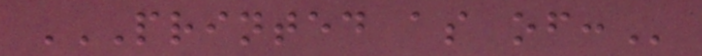PRINTED AS OF:
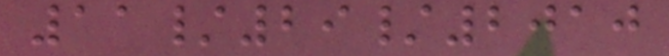11/29/2010
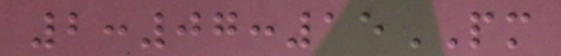2:07:15PM
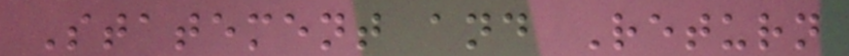Statement and Return
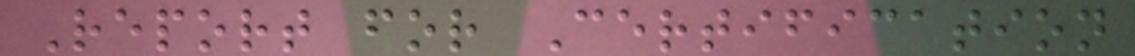Report for Certification
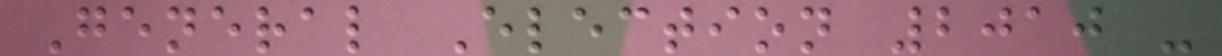General Election 2010 -
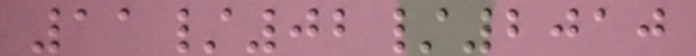11/02/2010
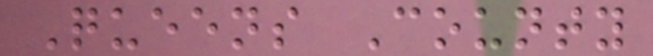Queens County
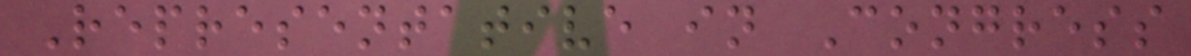Representative in Congress
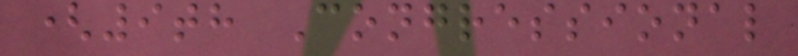(9th Congressional
